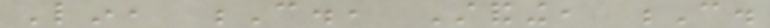Lin, C., Standing, C.
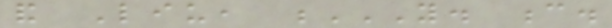and Liu, Y. C.
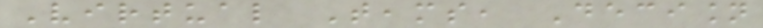Virtual Teams, Decision
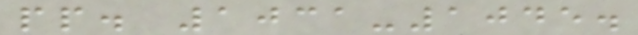pp. 1031-1045.
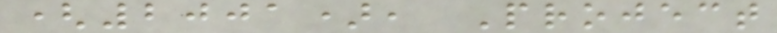(2001), Project
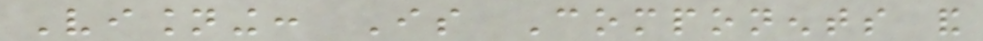Visioning: Is Components and
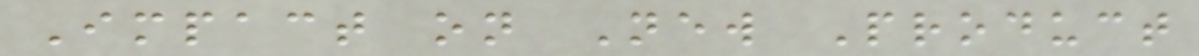Impact on New Product
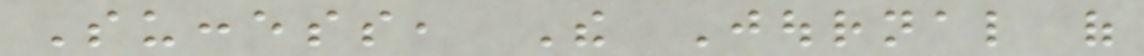Success, The Journal of
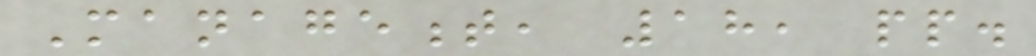Management, 18, pp.
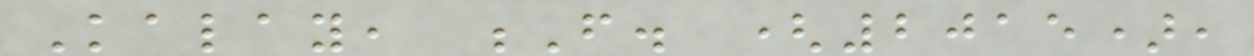Kalay, F. (2015),
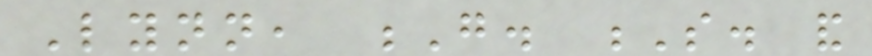Lynn, G. S. and
